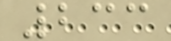233
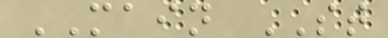MAIN ST
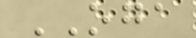OGA
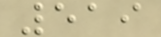519
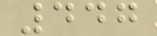447
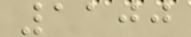1100
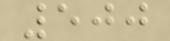500
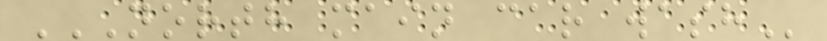NORTH MAIN CAR WASH
